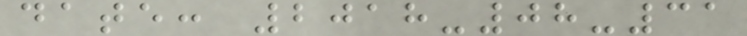date: 2018-08-31
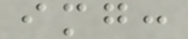img:
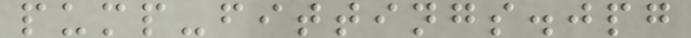pump-fittings.jpg
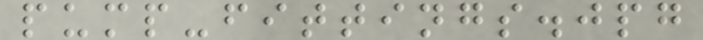pump-fittings.jpg
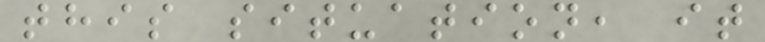this situation, it
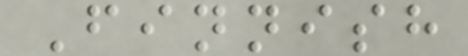Finnish
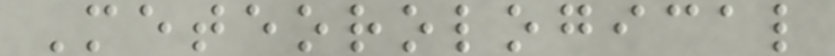Meteorological
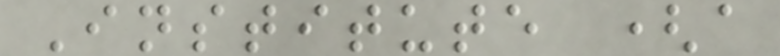Institute (a
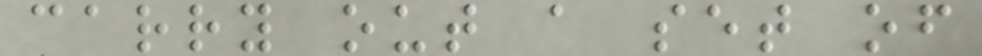carry out a set of
